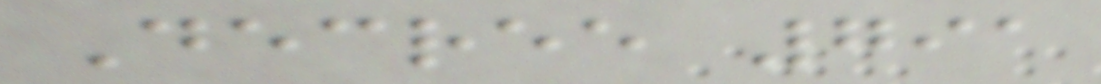Decree 791
